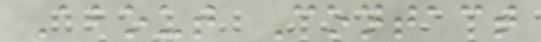About Contact
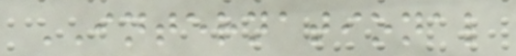INTERNATIONAL
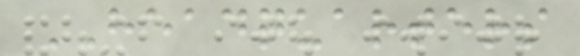HEADQUARTERS
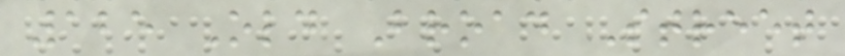125 Old Broad Street
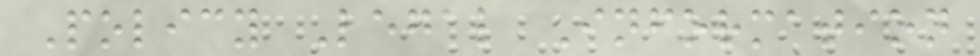Policy Legal Information
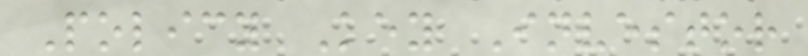Policy Key Investor
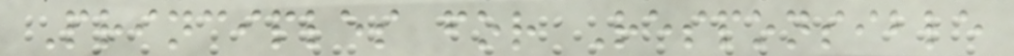Principles for Responsible
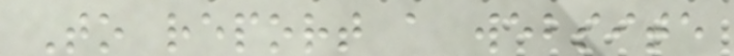To report a website
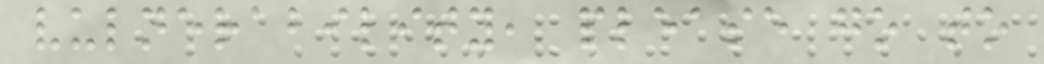vulnerability, please go to
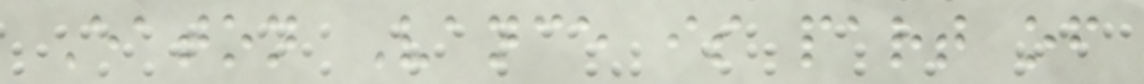Eaton Vance is part of
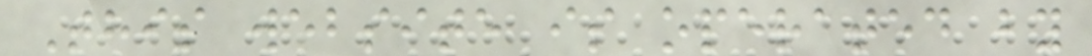This website is operated by
